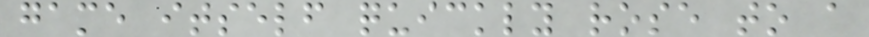game itself quickly rose to a
